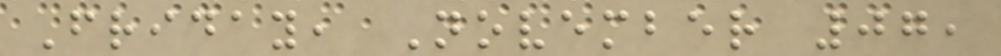Friday, November 07,
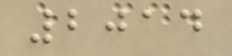2014
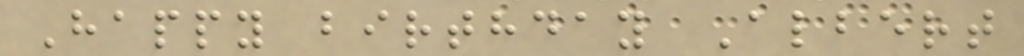Happy birthday Albert
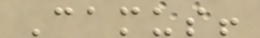Camus!
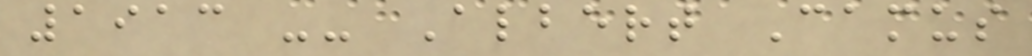1913 -- Albert Camus
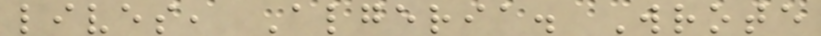lives, Algeria. Wrote
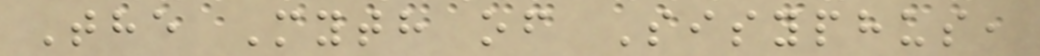The Myth of Sisyphus,
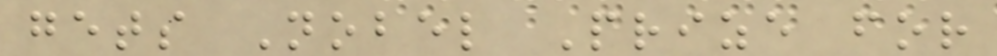gets Nobel Prize for
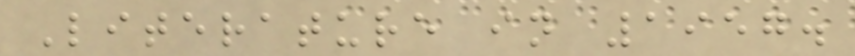Literature in 1957.
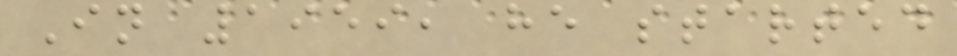In 1959, he started
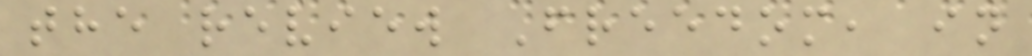the review Freedom, in
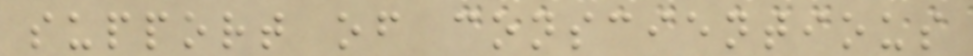support of conscientious
